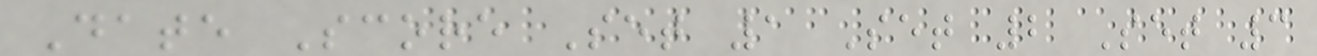Date Score Set 1 Set 2 Set 3
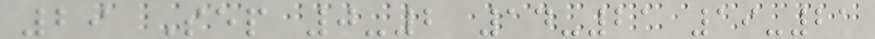29 Sep 0-2 14-21 19-21
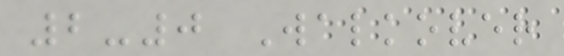2-0 Walkover
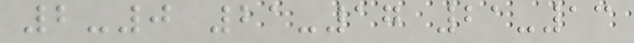2-0 21-17 21-13
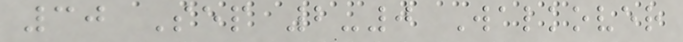30 Sep 2-0 Walkover
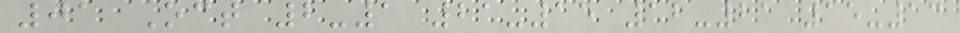01 Oct 2-1 21-15 12-21 15-13
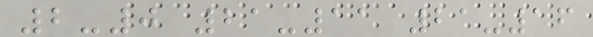2-0 21-11 21-16
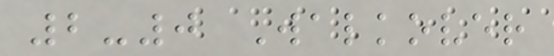2-0 Walkover
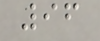96
